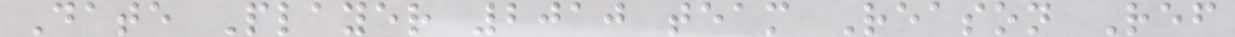Date Player 2010 team Reason Ref
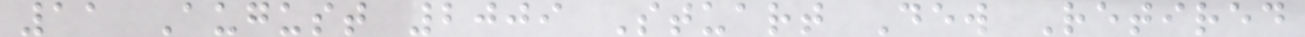11 August 2009 Stuart Dew Retired
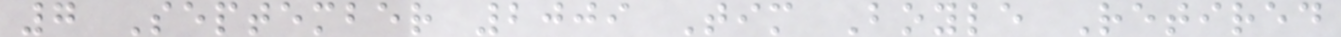7 September 2009 Tim Boyle Retired
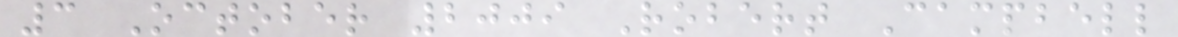3 October 2009 Robert Campbell
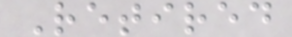Retired
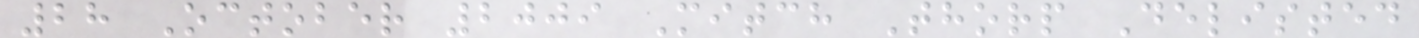28 October 2009 Mitch Thorp Delisted
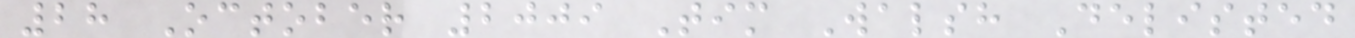28 October 2009 Tim Walsh Delisted
